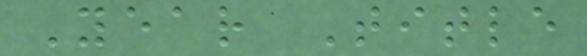Year Title
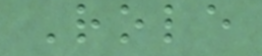Role
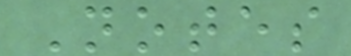Notes
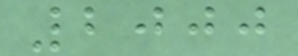2000
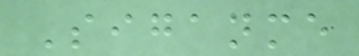Siganme
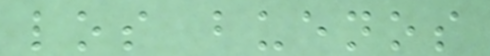los buenos
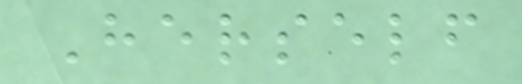Herself
